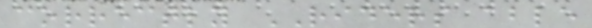correctly RIDERS able
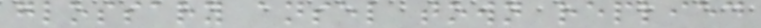glossary ansel town replied
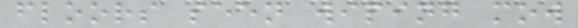floors seen wiping mow
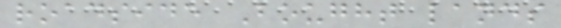roadside Bought lands
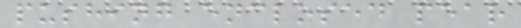pushing enclosed pear
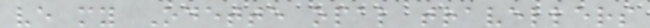ve my Odette opal travellers
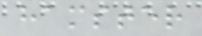hamster
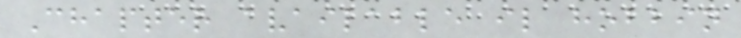Chapter available il hobbin
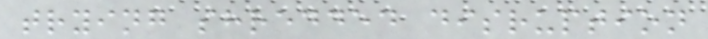trying shredded disruption
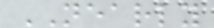NEARLY
